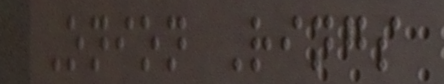Onion Rings
